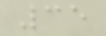35
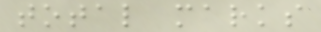total marks
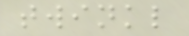twinkl
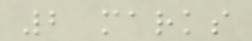2 marks
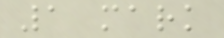1 mark
